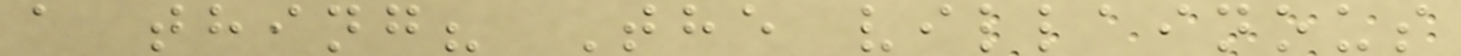a thing? The villainous
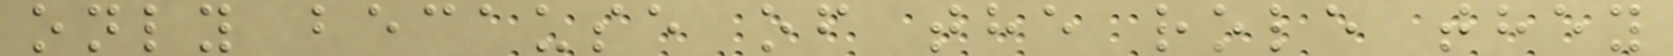only because of the role they
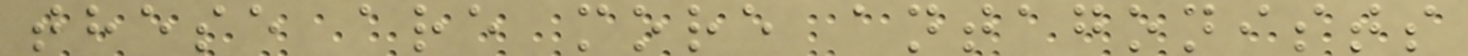these are more antagonists
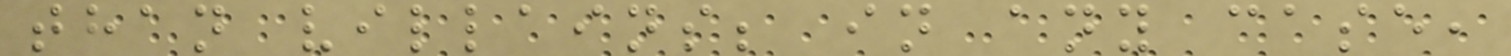than villains; in any case,
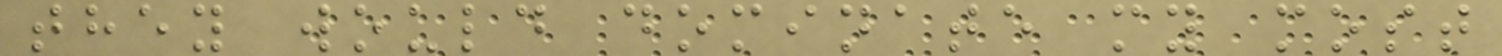they would dominate my most
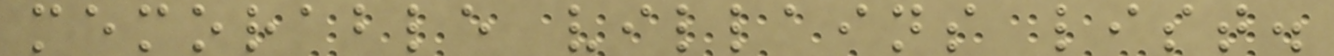memorable villains list.
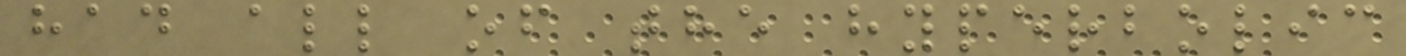had all of the hyperbolic
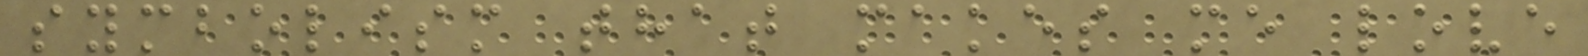symbolism that makes me love
